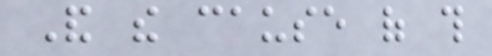And the cause of this
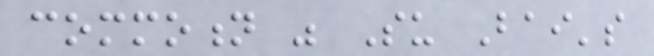commotion was Su Bai's
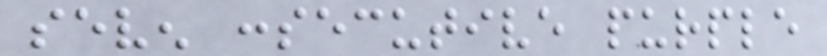seven consecutive purple
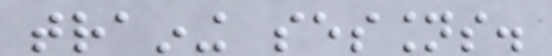training sessions.
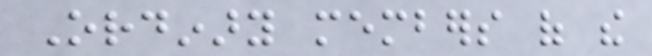Ordinary members of the
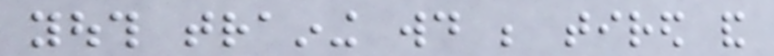youth training would be tired and
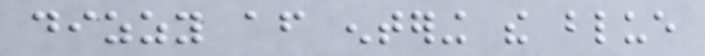dizzy after entering the blue
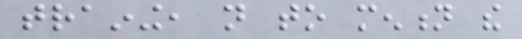training, not to mention the
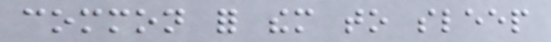common for them to sleep
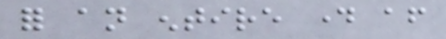for an entire day after
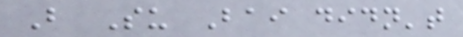But Su Bai didn't
